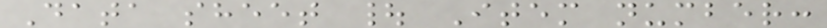Data sheet | Item number:
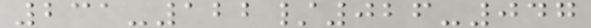231-122/026-047
